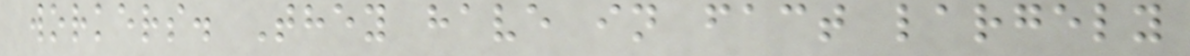workers. They have in fact largely
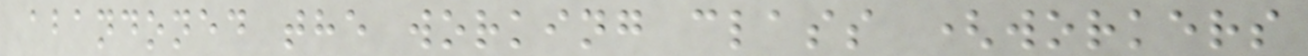abandoned the working class (workers
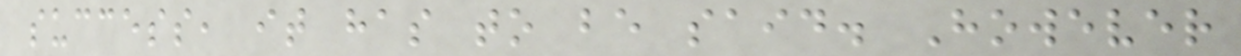success, it has to be said. However
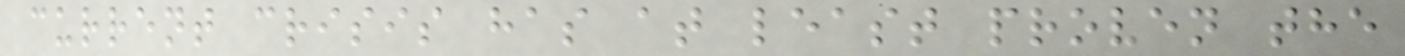current crisis has at least proven the
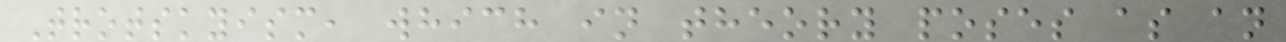Trotskyism, which in theory poses as an
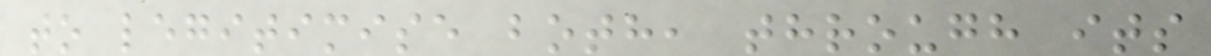to legitimise both, through its
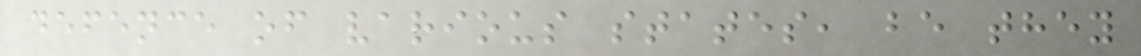defence of various states, be they
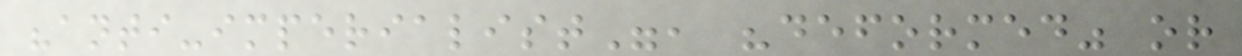"anti-imperialist", "deformed" or
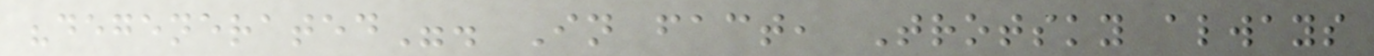"degenerated". In fact, Trotsky always
